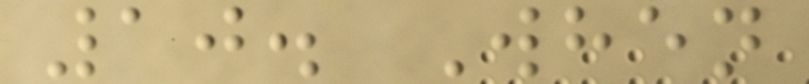10. When
